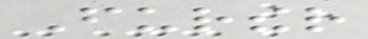Further
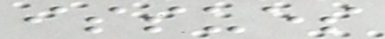issues
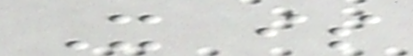It is
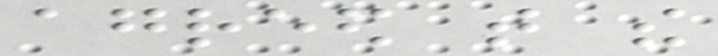agreed that the
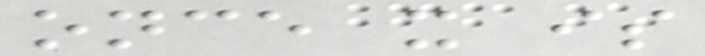once it is
